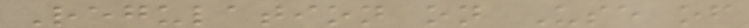Regulation on Use of
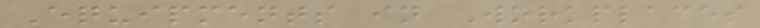Equipments in Workplaces
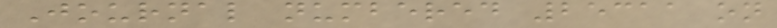Journal numbered 25311 on
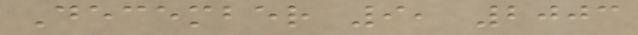December 9, 2003
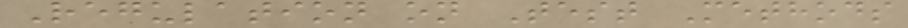Regulation on Test Methods
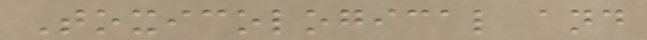Toxicological and
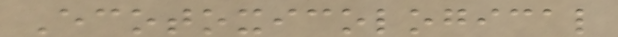Ecotoxicological
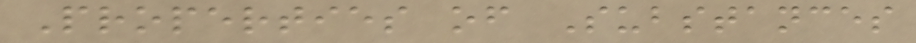Properties of Substances
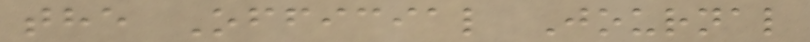the Official Journal
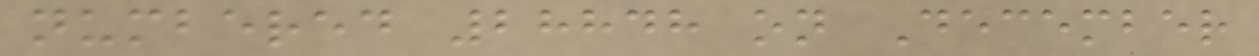numbered 28848 on December
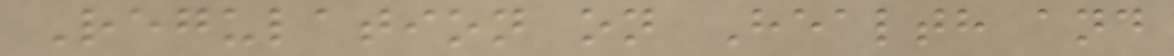Regulation on Health and
